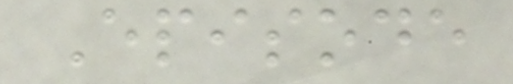Episode
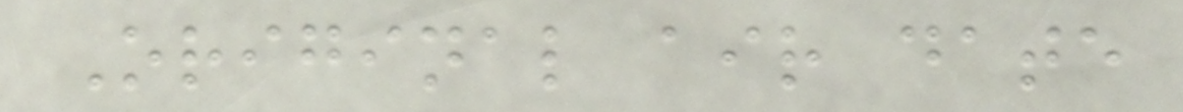Original air date
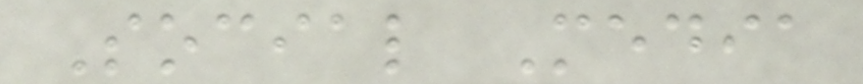Social Media
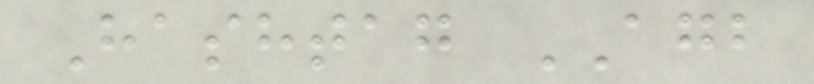Hashtag AGB
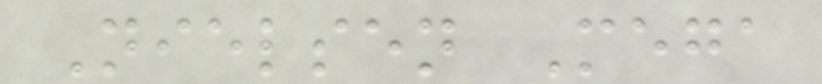Nielsen Mega
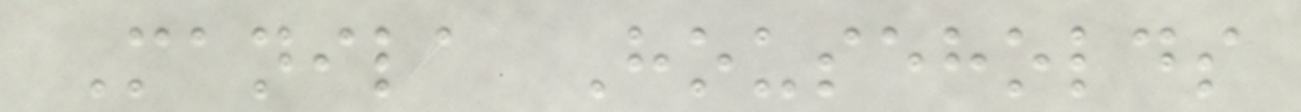Manila Households
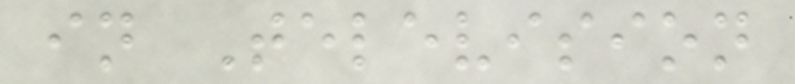in Television
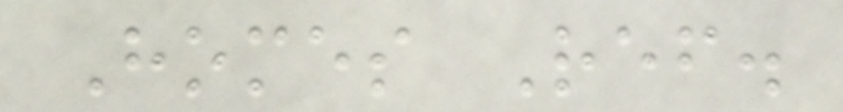Homes Ref.
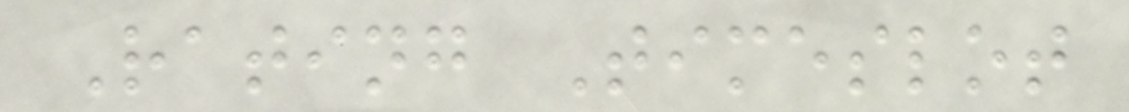Rating Timeslot
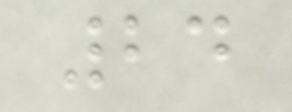24
